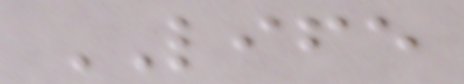LIFE
